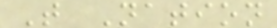T Nation
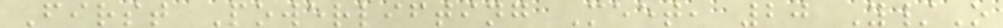First Powerlifting Meet, 20 Y/O
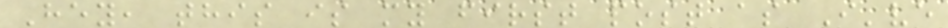Hey, this is my first post as I've
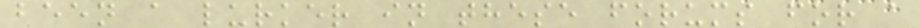been a lurker in these forums for a
